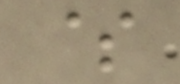$
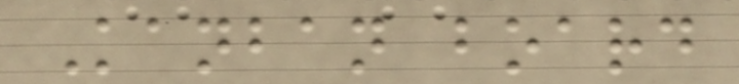Kanban board
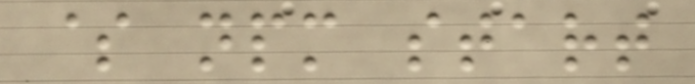$ npm start
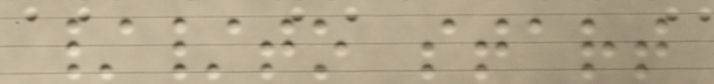//to start
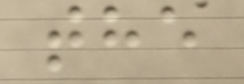the
